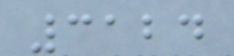3124
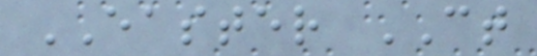EASTER CT
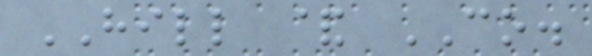HILL & CO.
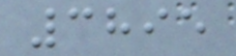3895
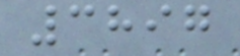3897
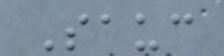Sauc
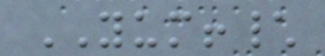YUM!\
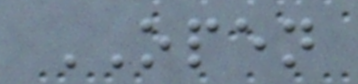OPEN
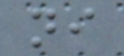ni
